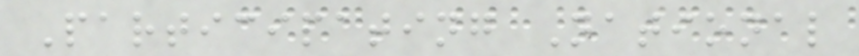Participating National
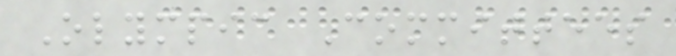Olympic Committees
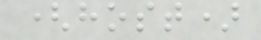(host)
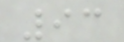93
